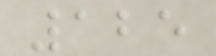125
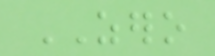ZERO
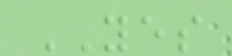YES
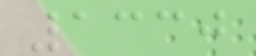1330
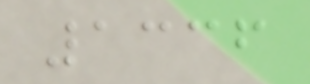1336
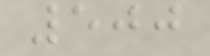500
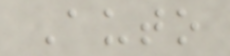Auto
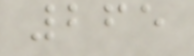265
